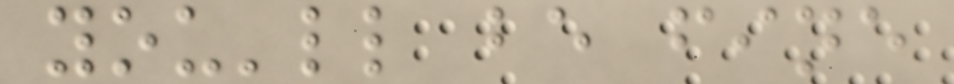you'll be fine
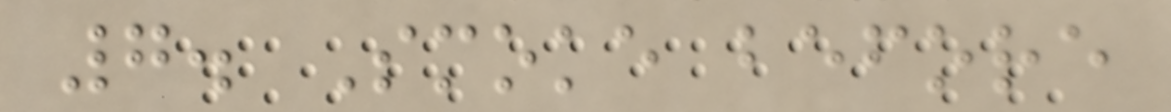7. Smoke before
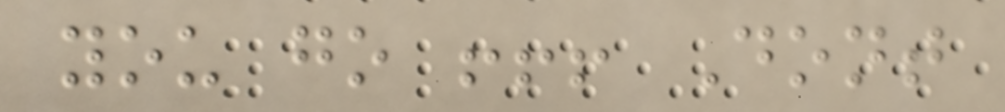you go !!! Dont
